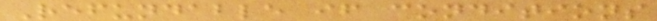Refundable if conditions
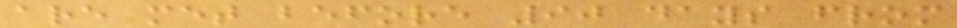are met before 90 days from
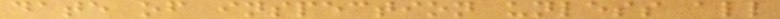date of inspection unless all
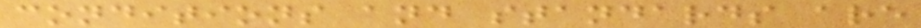conditions and standards are
